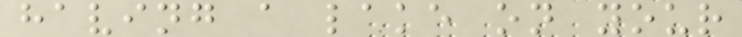having a lake on your
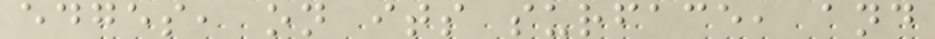edges, on its surface, and
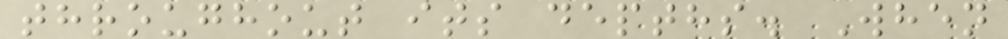throughout its depths. When
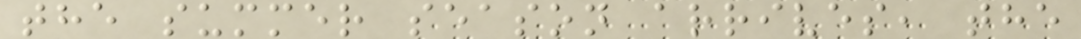the summer season arrives, the
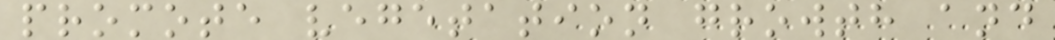promote vegetation growth and
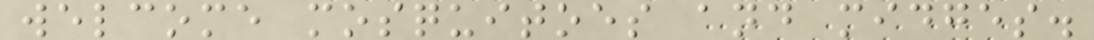welcome mosquitoes and midges.
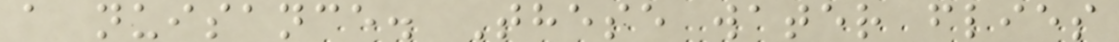a nuisance. These water flies
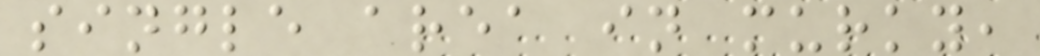single area in murky,
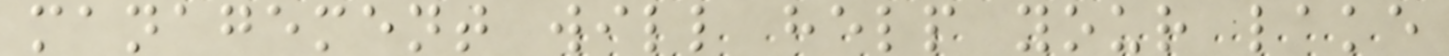management will help your lake
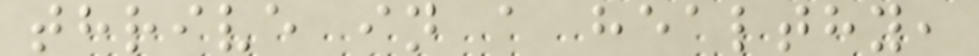thrive in a healthy,
